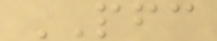PFC
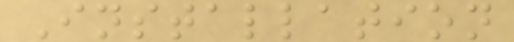Installation
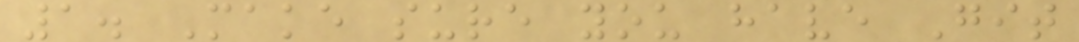1. Make sure you have Git
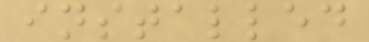installed
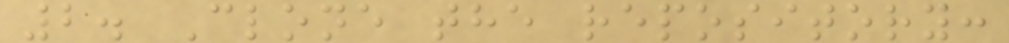2. Clone the repository:
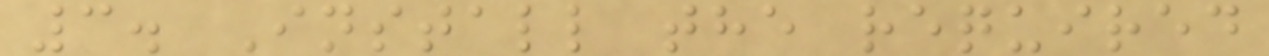3. Install the required
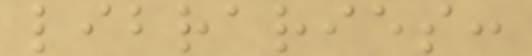libraries:
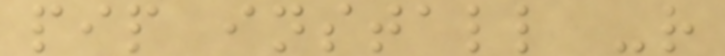pip install -r
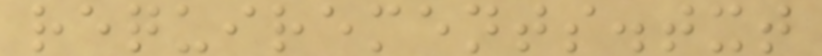requirements.txt
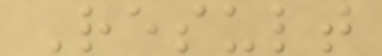Result
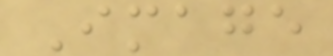Image
